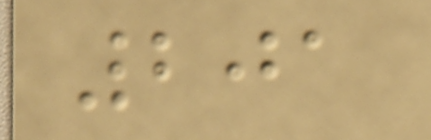201
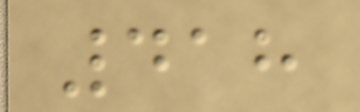418
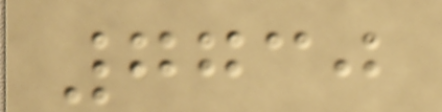7730
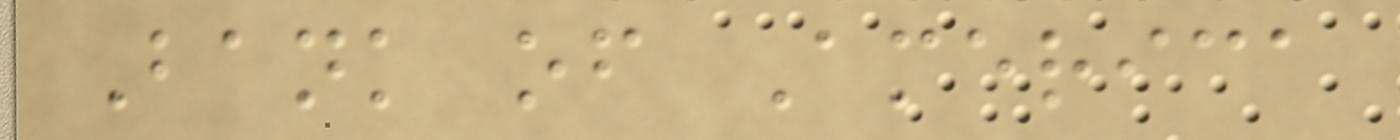Bank of America
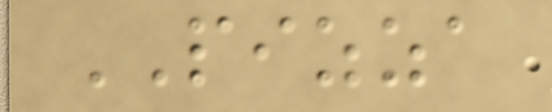PIZZA
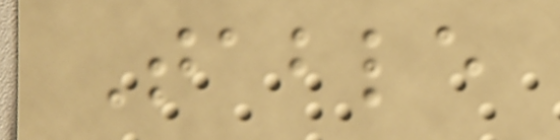Table
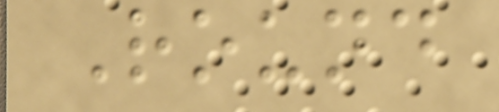Round
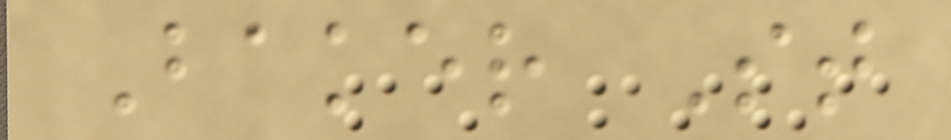Baker St
